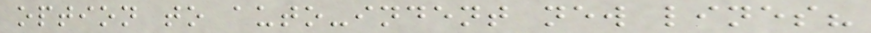option to auto-indent new lines?
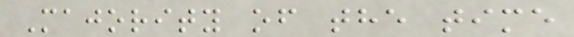Majority of the time
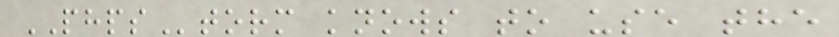PHPStorm knows to use the
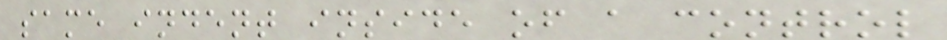same indent inside of a control
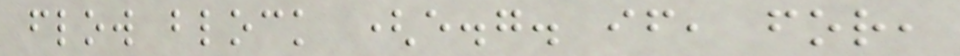flow block (e.g. if, for,
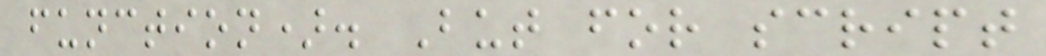function). But for script
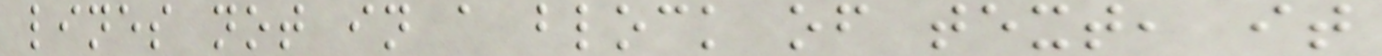lines not in a block of text, it
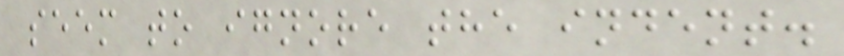seem to ignore the indent.
